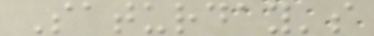Saturday's
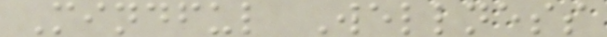Mindful Wellness
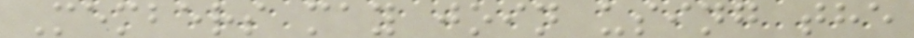Members may join using the
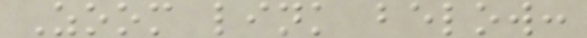Zoom link below:
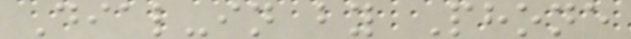Dial-in by Phone
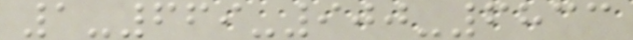1-669-900-6833
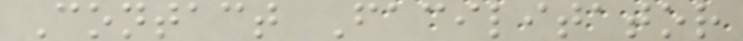Contact Facilitator
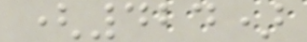(424)
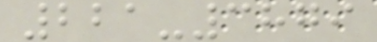221-3879
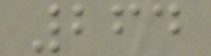264
